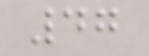47
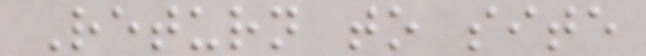Return to site
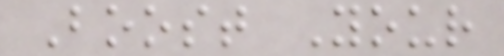Boost Your
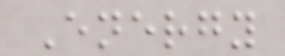Energy
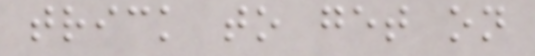trick to get on
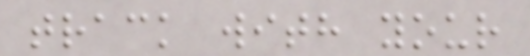track with your
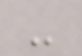-
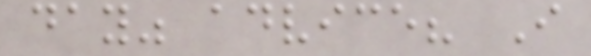day" advice? I
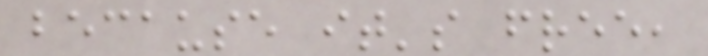because it's free,
